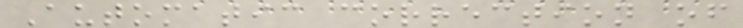Automatic correction of
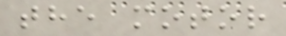the motor
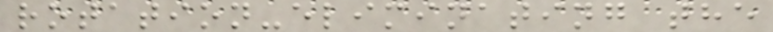rotation-eliminating the
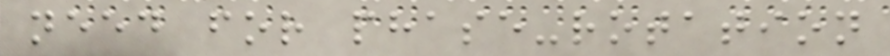need for phase-rotation
